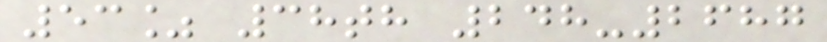53% 38th 248-2687
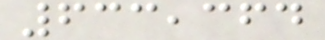633,364
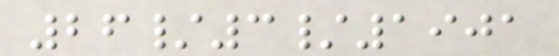26/3/1901
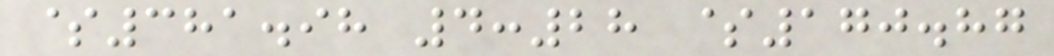$381.98 4:28 $170.87
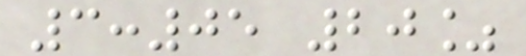3:05 20%
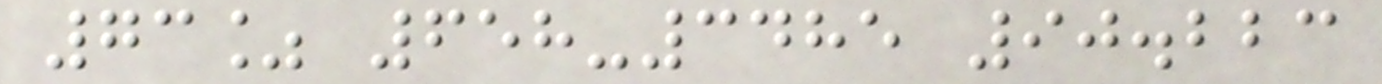73% 658-3485 90.223
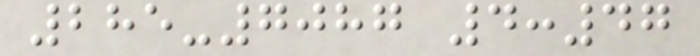285-7087 4:47
